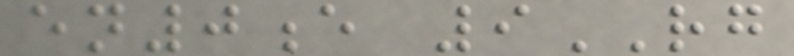en0e 9RG
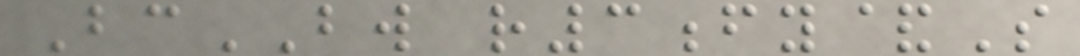BcBW r3fy&S
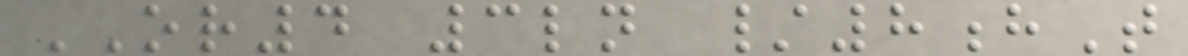OR4 3ln /8hT
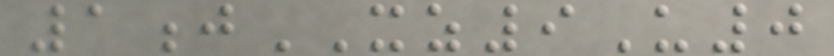1jXZ9U0
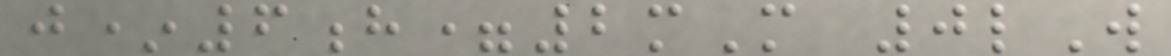j*6h=2mM 0lW
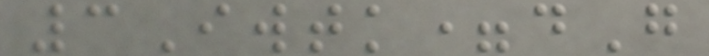3Iwtk=dG
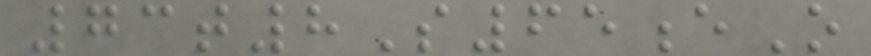73t8S65eO
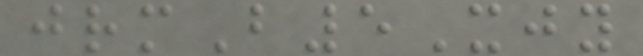jrmB5Xjy
